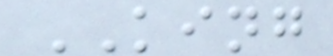KING
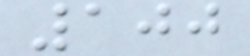100
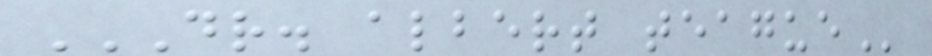DR. ALBERT TEAGUE
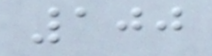100
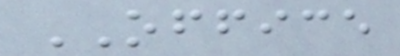OFFICE
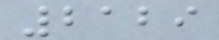2129
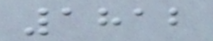1812
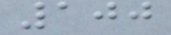100
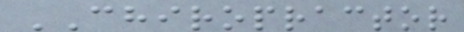CHIROPRACTOR
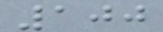100
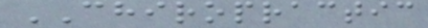CHIROPRACTIC
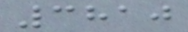3810
